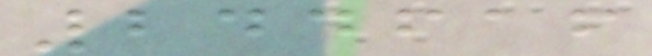244616
